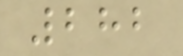282
